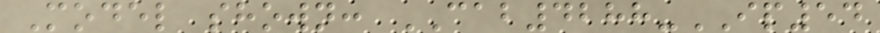Model shown: CAB4288-IP54
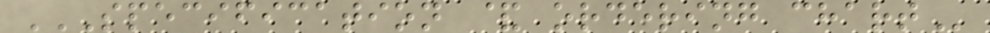SPECIFICATION & ORDERING CHART
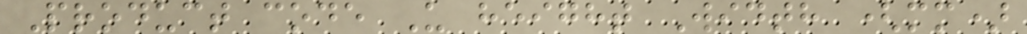Product code U height Width (mm)
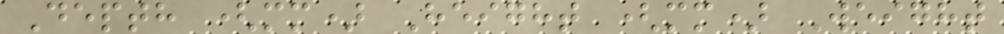Depth (mm) Height (mm) Weight
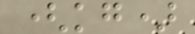(kg)
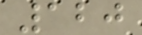120
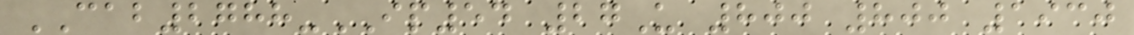CAB2788-IP54 27U 800 800 1930
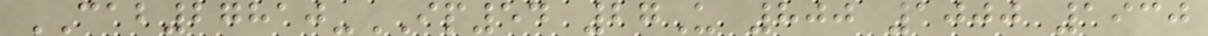CAB27810-IP54 27U 800 1000 1930
